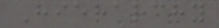Hierarchy
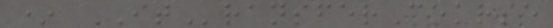* ITransferCourse
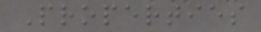Properties
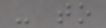- to
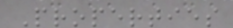Properties
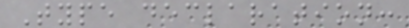Type declaration:
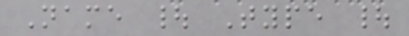Name | Type |
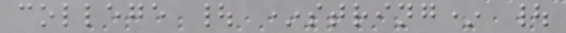college | *string* |
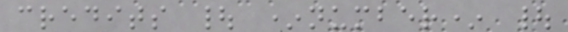credits | *number* |
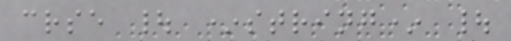crse | *string* |
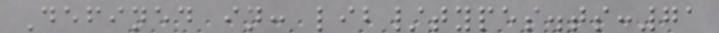Defined in: lib/types.ts:71
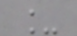_
